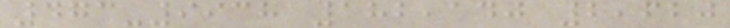473-9938 182,140 2,620
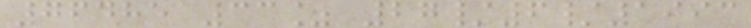76485 33% 27/6/1993
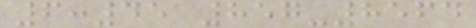6:45 857-8564
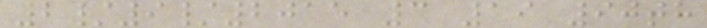2/9/2015 3 19 90th
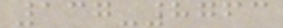137-8763
